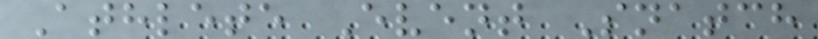Athlete Event Snatch
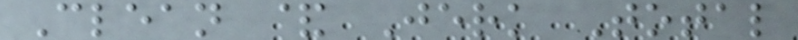Clean & Jerk Total
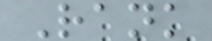Rank
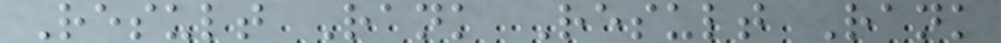Result Rank Result Rank
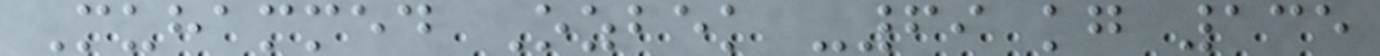Muhammed Ozbek -69 kg 135
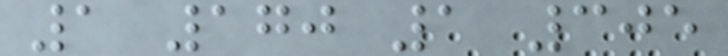1 170 1 305
